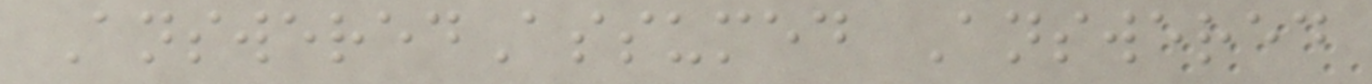AnsweredAssumed Answered
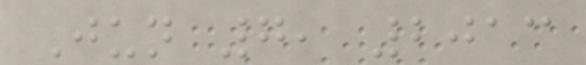Jun 7, 2013
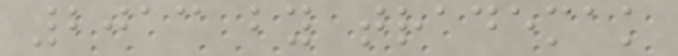2013 by trademak
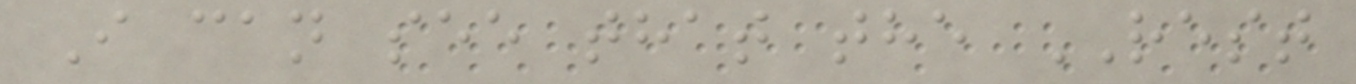I can see that the REST
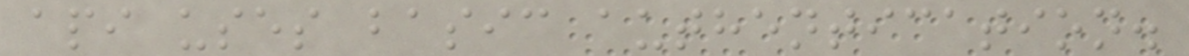api uses basic authentication.
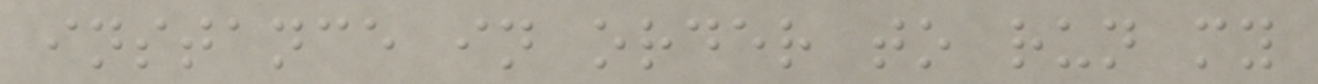instance in order to run my
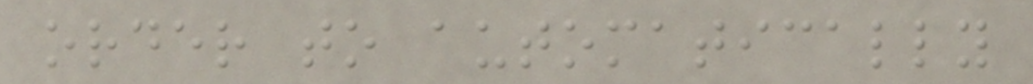order to automatically
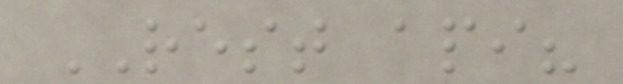REST api?
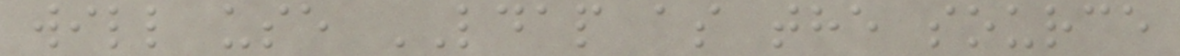will use LDAP as the source
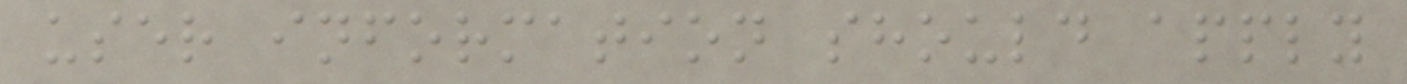user information should apply
